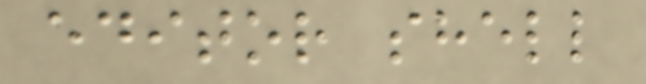editor shell
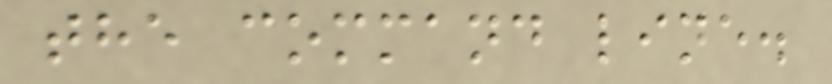the command line.
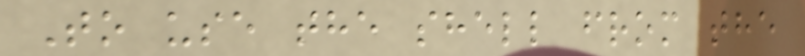To use the shell from the
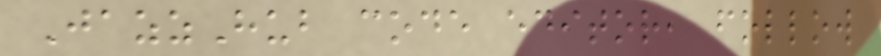JazzHub code editor, follow
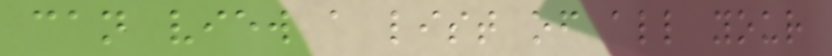can view a list of all your
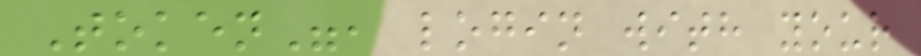Token", login with your
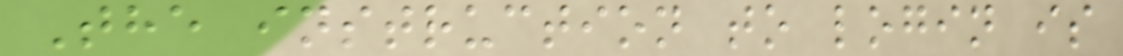The instruction to login is
